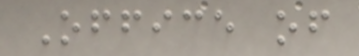Office of
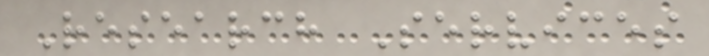Research Services
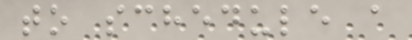to schedule a
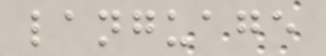language
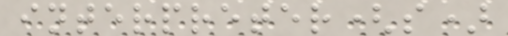interpreter(s)
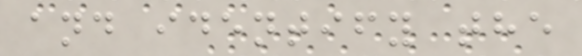and identify the
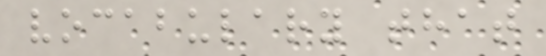vocabulary that
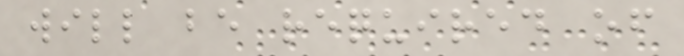will be required of
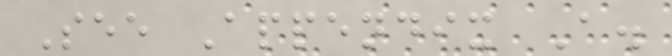See Appendix A.
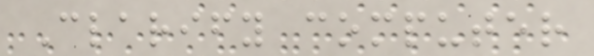Clarify computer
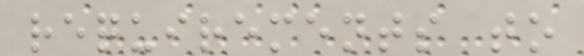requirements to
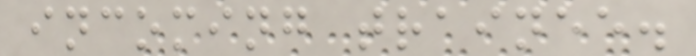incoming trainee.
